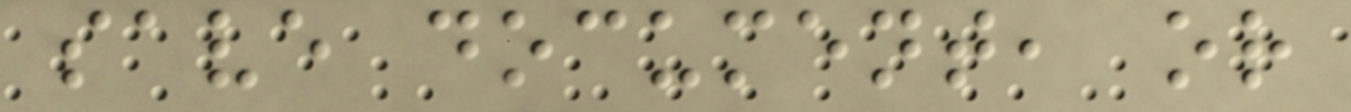save document, or
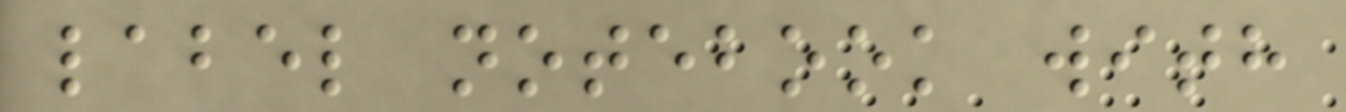label notebook with
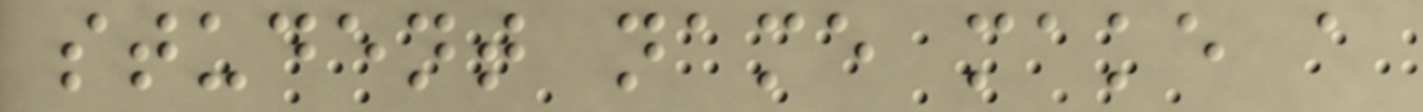student name make a
